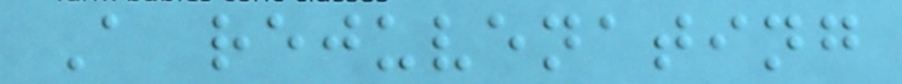A rejuvenating
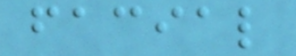facial
